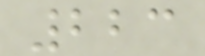223
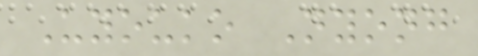Uyouko Nyong
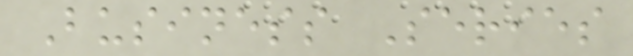Business Series
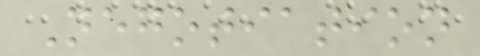Negotiation
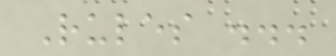Rules ...
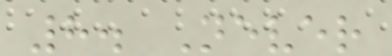8. Never
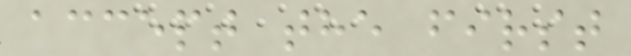accept the first
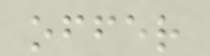offer
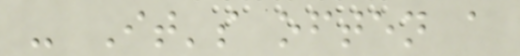- It's often a
